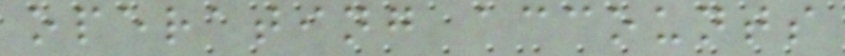operating accounts
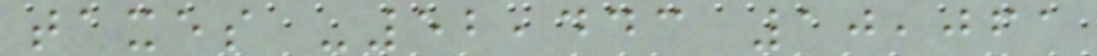taxes -52,443 10,061
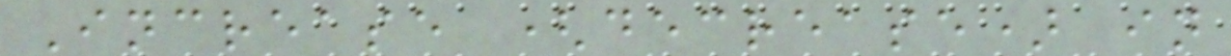Increase (decrease) in
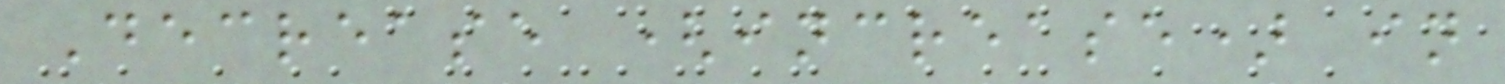Decrease (increase) in
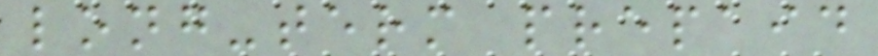long-term prepaid
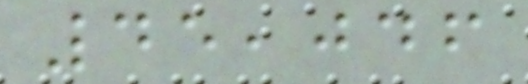45,046
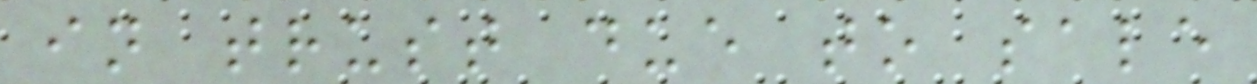in trust due to sale
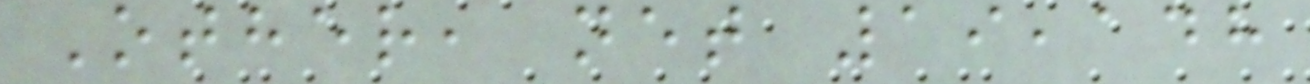Other, net 19,148
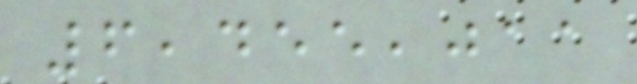6,455,011
